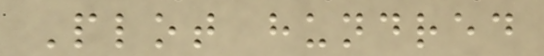Plot hundred
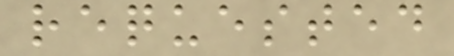requested
